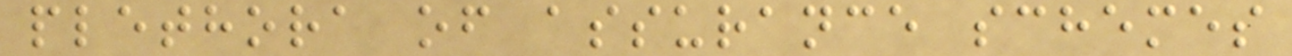plethora of assurance schemes
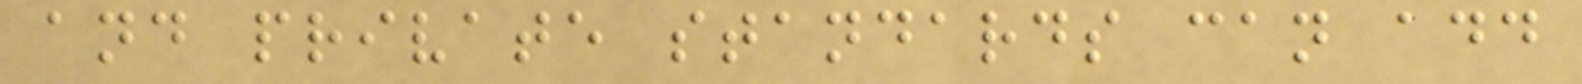and private standards can add
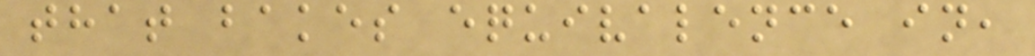that bakes equivalence in,
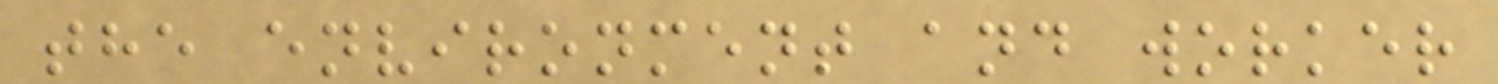the environment and worker
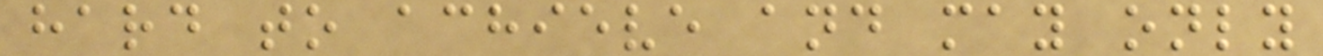hard to achieve and may only
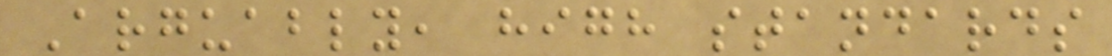Arguably, high standards
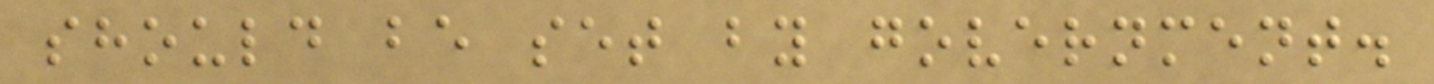should be set by government.
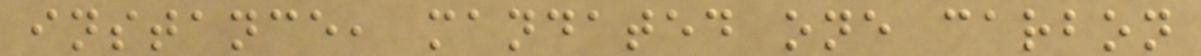instance, mandated one carbon
